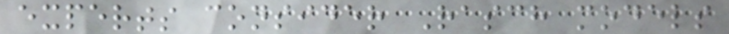experts consider Rasch models
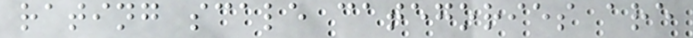rating scale categories are
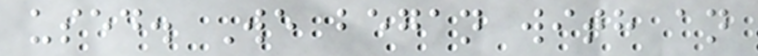used. We began with an
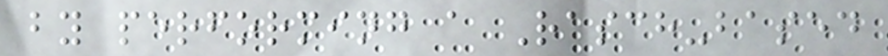by performing a Rasch-based
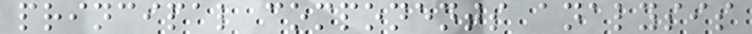principal components analysis
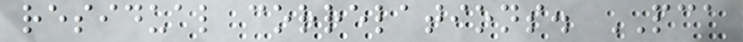residual correlations. PCA
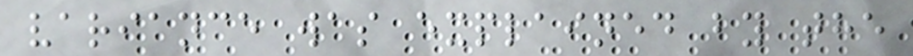variance was explained by the
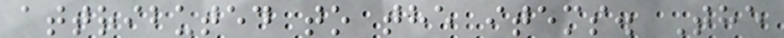attributed to the items. The
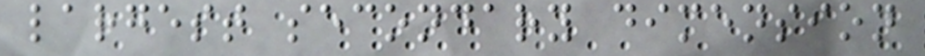largest secondary dimension
